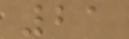21
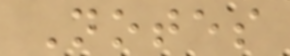Notes
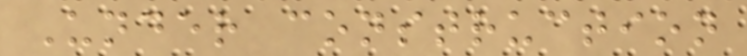Under construction
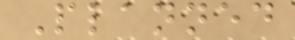Planned
